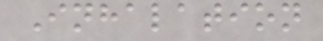Inhalation
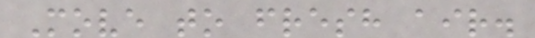Move to fresh air.
